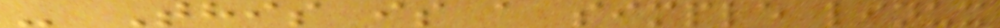- This is a simple linux
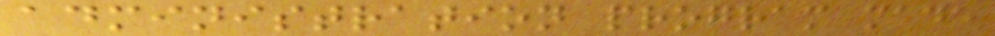administration program made
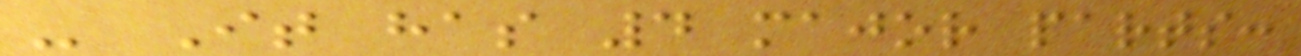- It has 4 major parts:
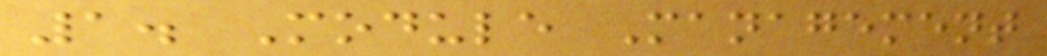1. Module Management
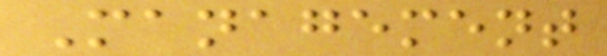Management
